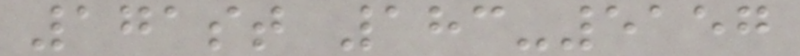171st 183-5157
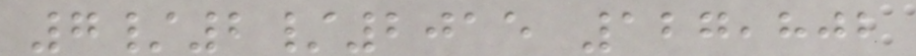7/2/2015 127,802
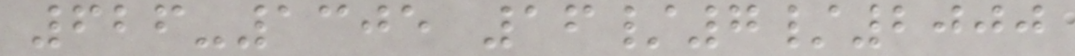626-1305 16/7/2000
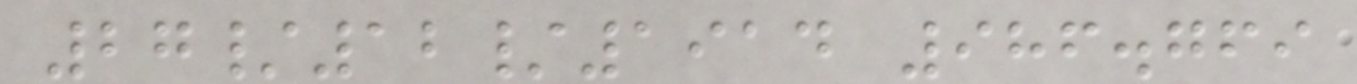27/12/1914 986.769
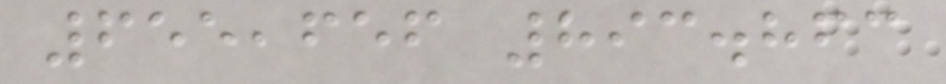655,656 893.863
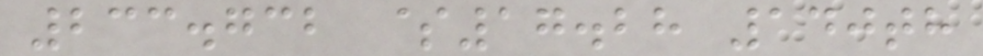233.732 $17.28 140th
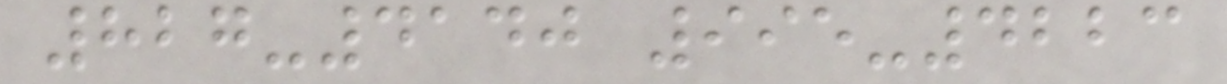827-4140 995-4223
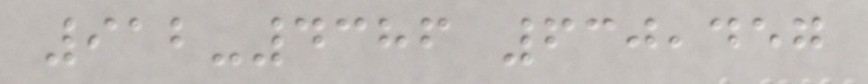912-4386 630,457
